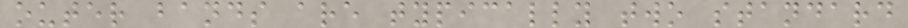outer bands are typically two standard
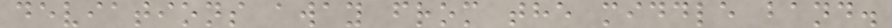deviations away from the middle band.
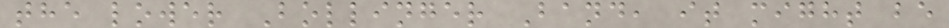the lower Bollinger Band, it might be
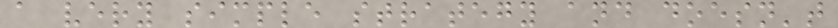a very simple strategy and doesn't
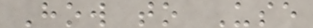How to Use
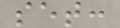set:
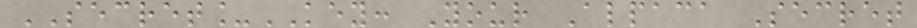SECRET_KEY: Your Alpaca Secret
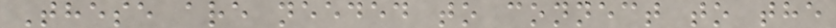These are needed to connect to the
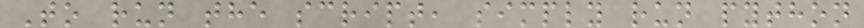To run the script, simply run python
